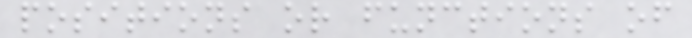positions or functions of
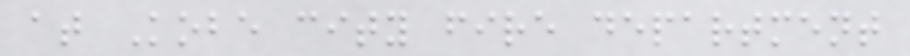at Kobe city fire department
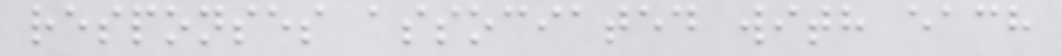responses associated with each
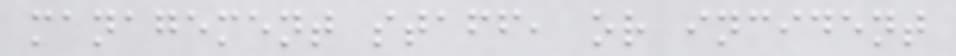management staff, or incident
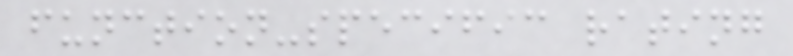function-specific rating
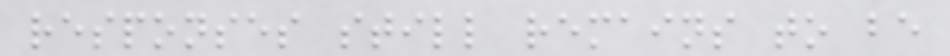responses still remains to be
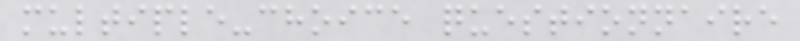multiple-choice questionnaire
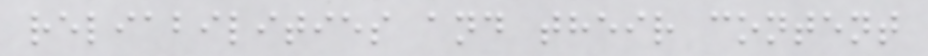reliabilities and their content
